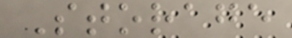Storage
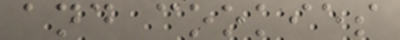and cookies
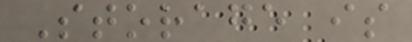Storage is
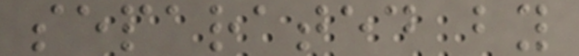separated by
